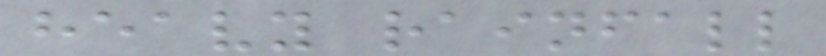heavy rainfall
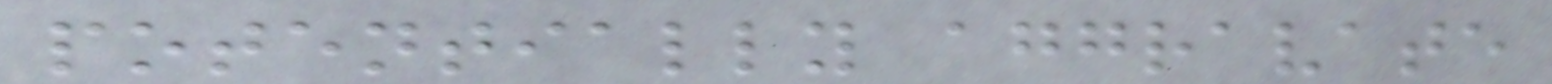potentially aggravate
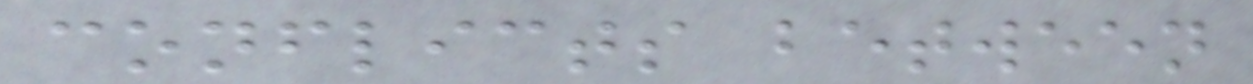conflicts between
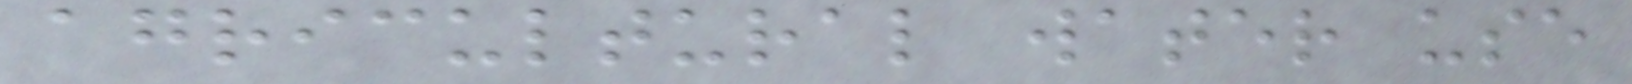agricultural water use
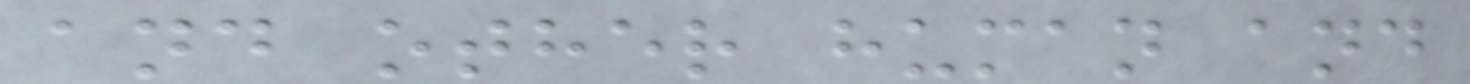and other human and
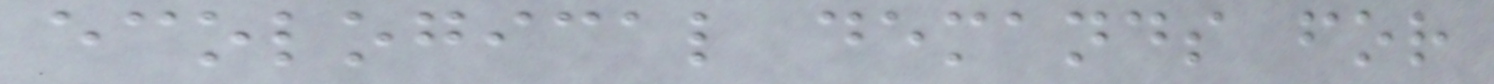ecological demands for
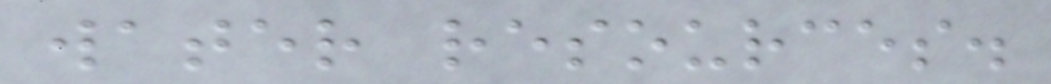water resources.
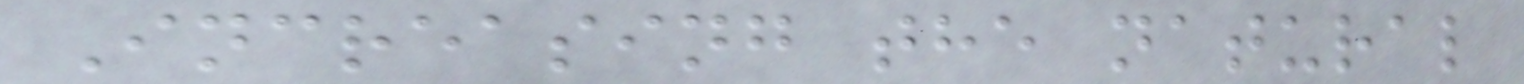Increasing the natural
